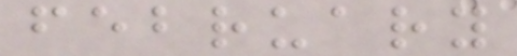february
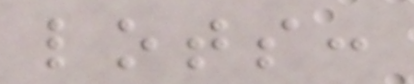lots:
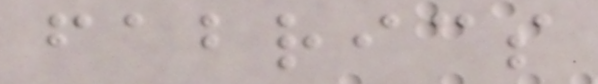fabrics
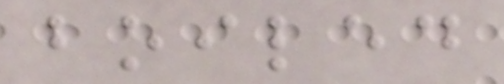boiled
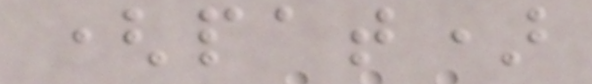(pat)
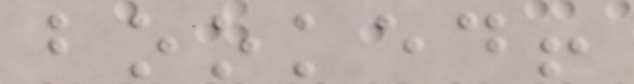booked!
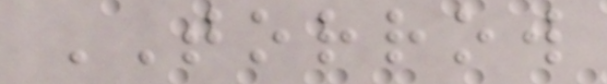TORROW
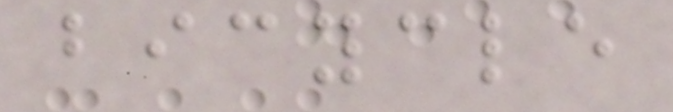bicycle
